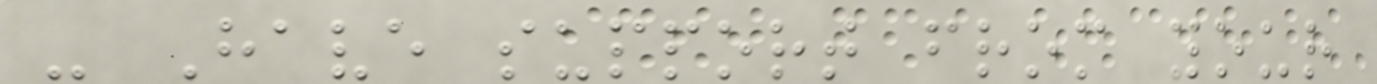- Have support from your
